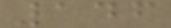146
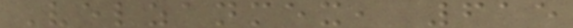Velzanmex, 615
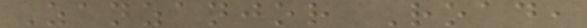Zanzanjor Road,
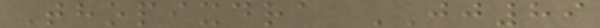Thopixdra JJ89
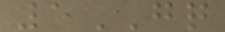5GQ
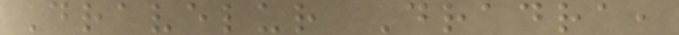Dravelur Dradra,
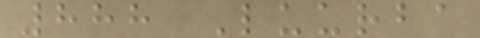888 Luurba
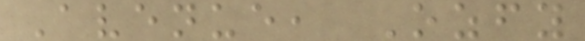Avenue, Ozfy
